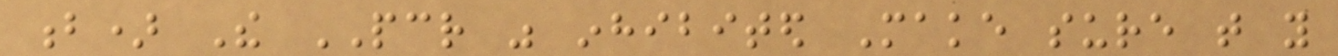b) The PCR was inhibited Make sure that you
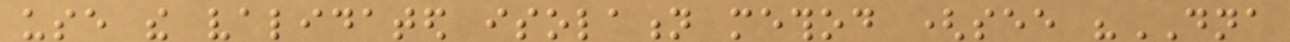use the validated isolation method (see "DNA
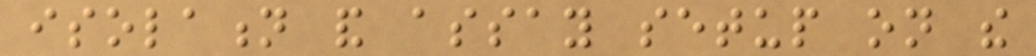isolation and assay setup on the
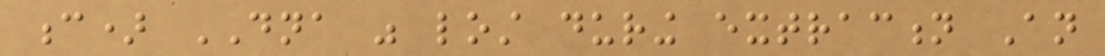c) DNA was lost during extraction An
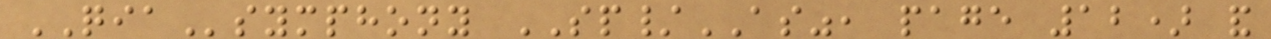QIAsymphony SP/AS", page 12) and
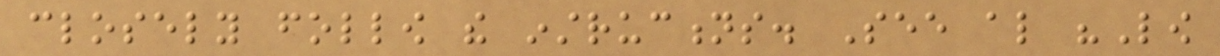closely follow the instructions. See also "Low
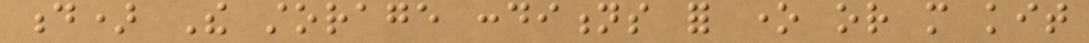d) The storage conditions for one or more kit
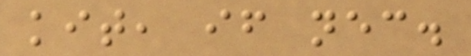kit, if necessary.
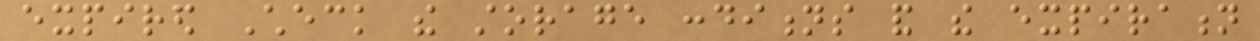expired Check the storage conditions and the expiration
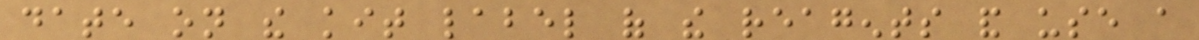date on the kit label of the reagents and use a
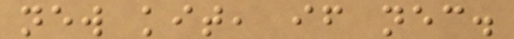new kit, if necessary.
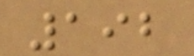192
